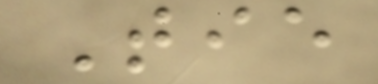Tie
